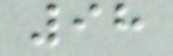98
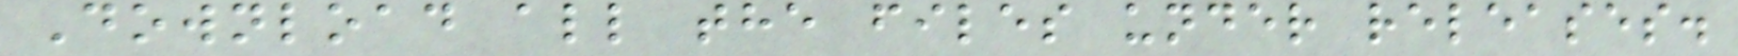Download all the files under releases.
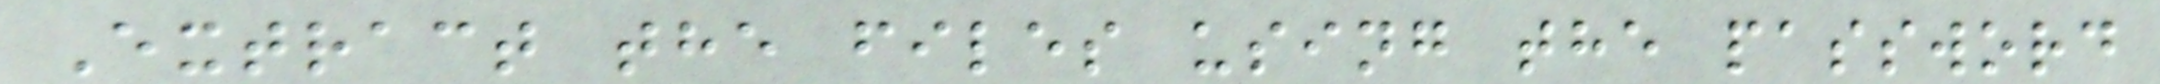Extract the files using the password
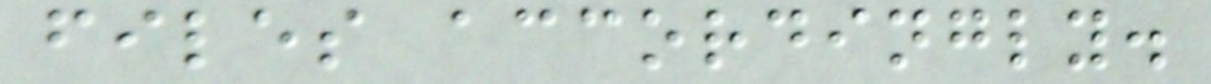files accordingly.
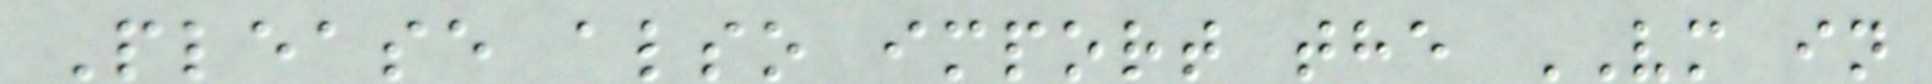Please also import the VM in
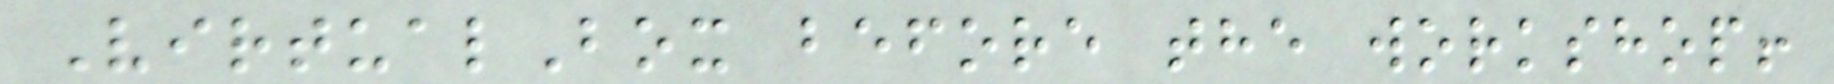VirtualBox before the workshop!
